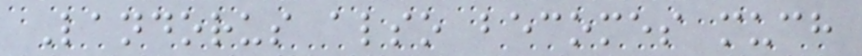Landorus also becomes much
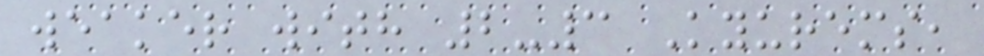weaker with 2-3 Kyurems,
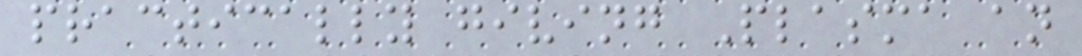practically giving Plasma an
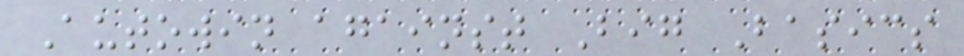Autowin against Big Basics
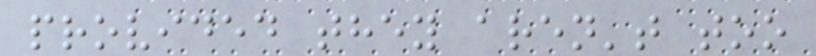provided they aren't too
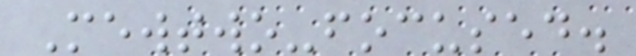Mewtwo-focused.
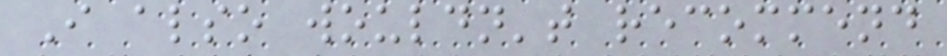I also wouldn't recommend
